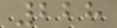228
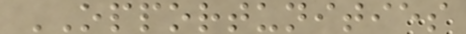OPPORTUNITIES
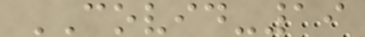COVID-19
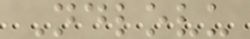Ndlovu
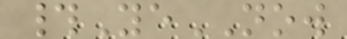#YeNOW
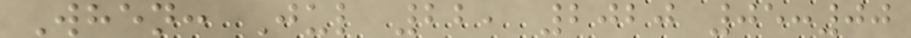When: Jul 22, 2020 05:00
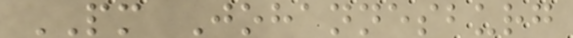PM Johannesburg
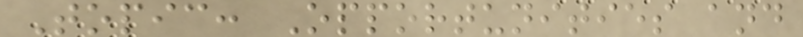Topic: Opportunities and
